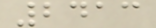2413
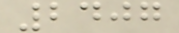2407
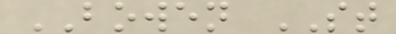BOWEN ST
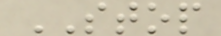STOP
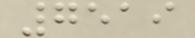7519
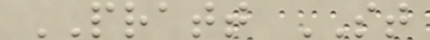PRATT ST
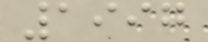1997
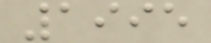1995
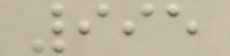995
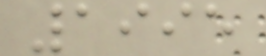1995
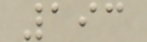193
